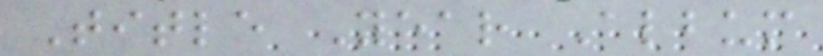Title Year Album
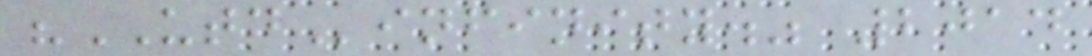"UTDinfinity." 2014
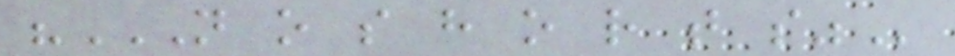"N O S H O R T S"
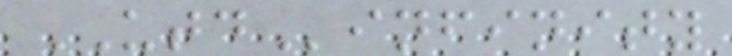UTDinfinity
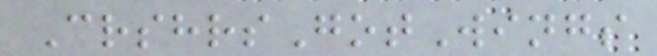CrshrsGotWings
